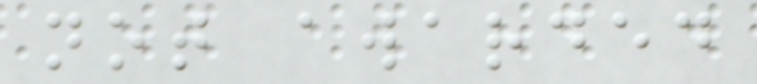not awarded
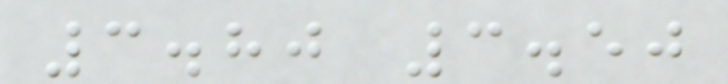3.80 3.50
